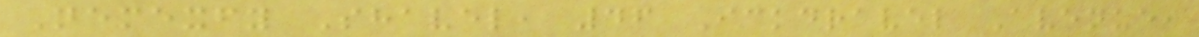Nemexfy Shavel, 46 Ickdravel Avenue,
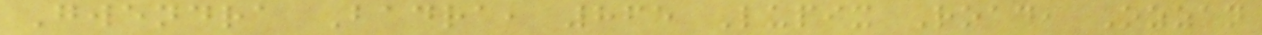Gwendra Badra, 865 Lupix Road, Ozzan
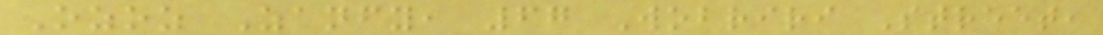Ozoz Zanfy, 67 Wobriri Street,
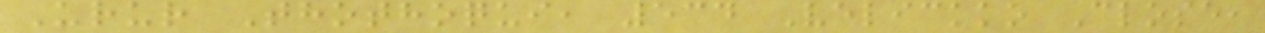Urur Thothoqui, 534 Velickko Close,
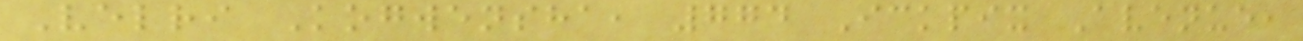Velri Kogwensha, 774 Ickpix Avenue,
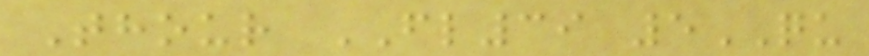Thour FL39 5QU
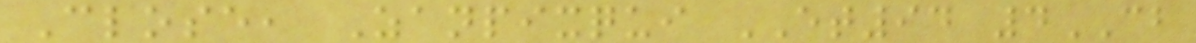Close, Zanpixqui ET94 4CB
